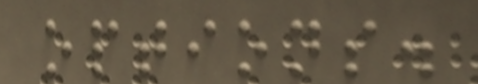options.
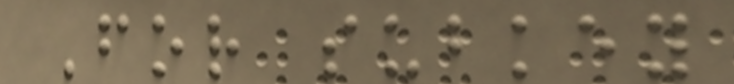For subkey
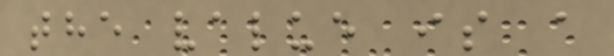the value is a
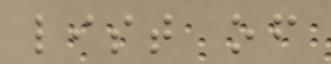list of
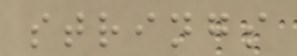strings
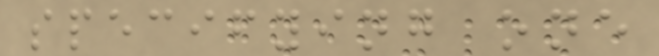specifying one
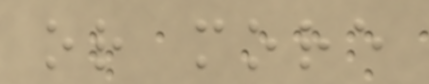or more
